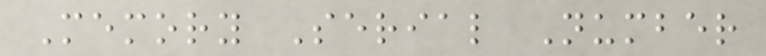Memory Serial Number
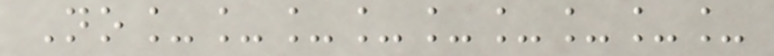No_________
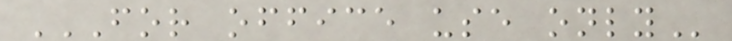FOR OFFICE USE ONLY
